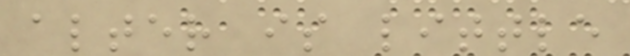alter is little
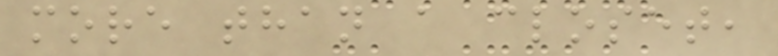more than a closet,
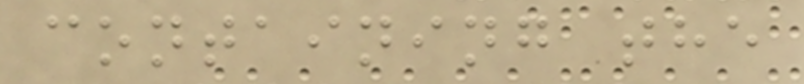containing the
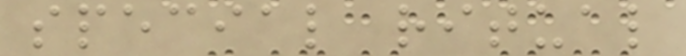special ritual
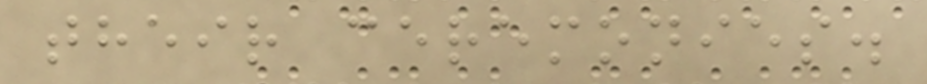their ceremonies.
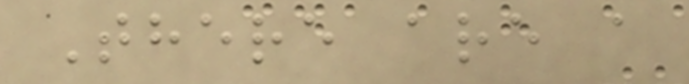There are a
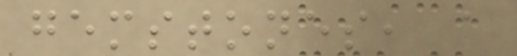gemstones, a
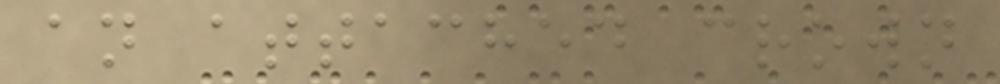an attached crown
